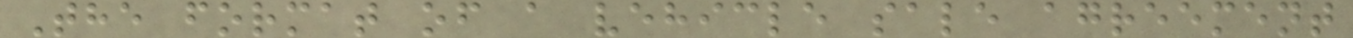The format of a vehicle sale agreement
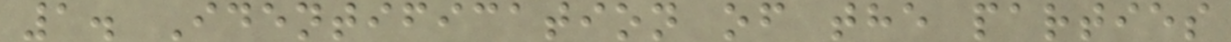1. Identification of the parties
